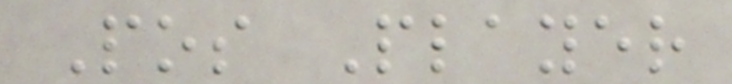Pos Player
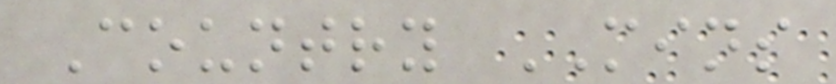Country MINS
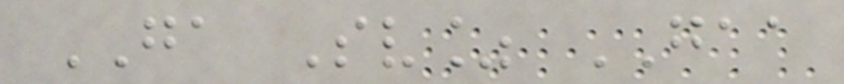GA Sv% GAA
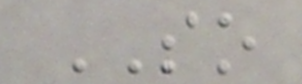SO
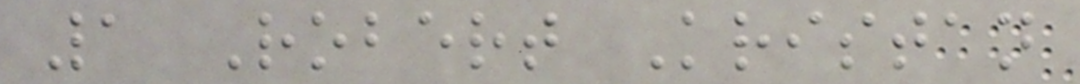1 Robert Kristan
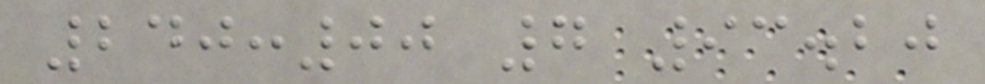240:00 7 93.20
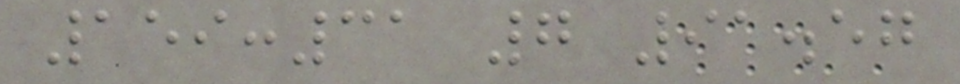159:31 7 91.57
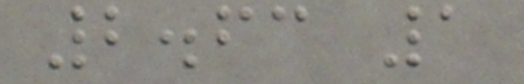2.63 1
